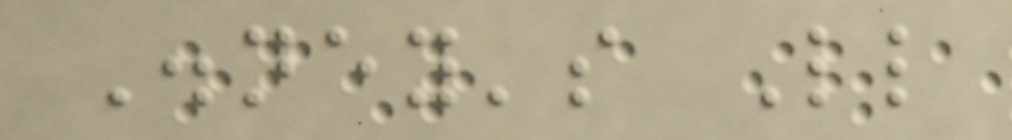Disney's Little
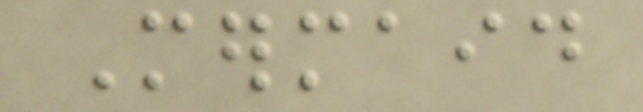Mermaid
